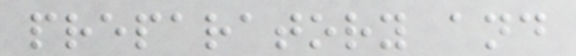preparatory and
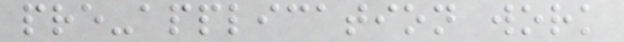pre-application work
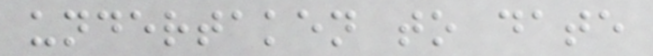undertaken to date
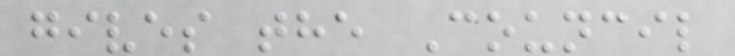gives the Council
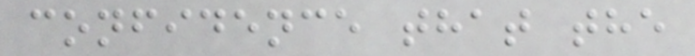confidence that the
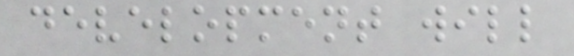development will
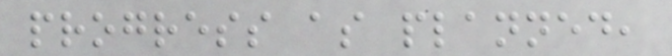progress as planned,
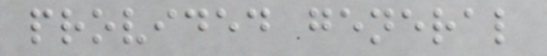provided general
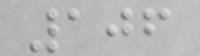106
